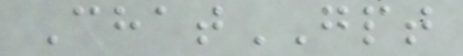ChatGPT
